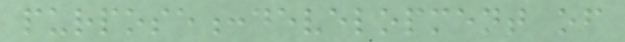purpose:development of
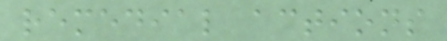remedial actions
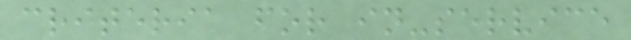criteria for in-service
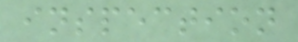inspection
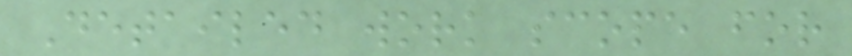Detailed work scope for
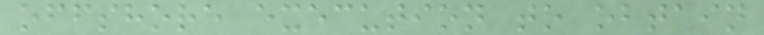offshore execution to obtain
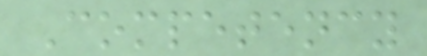Competency
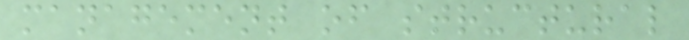management of structural
